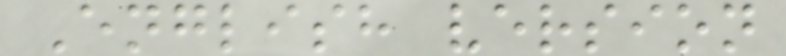English version
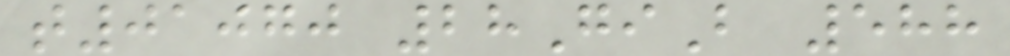t01070 28GiB 588
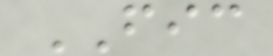FIC
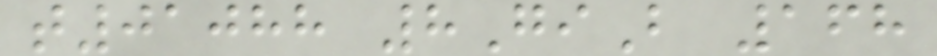t01088 8GiB 168
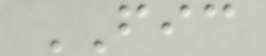FIC
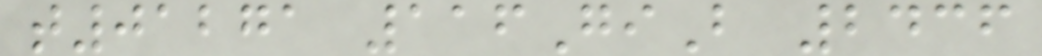t01271 116GiB 2436
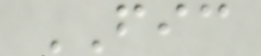FIC
